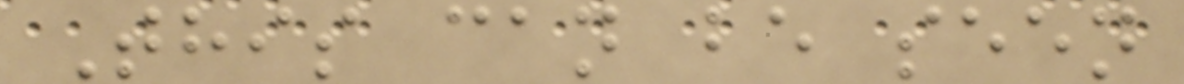This can be seen
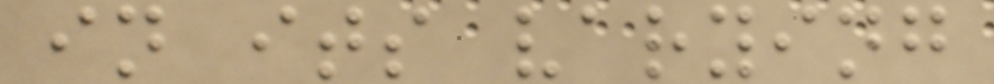in its varying
